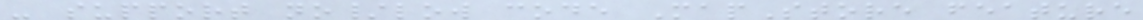- support no/low code MapStore feature
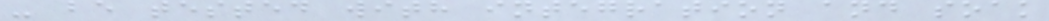- be tested with integration and soak
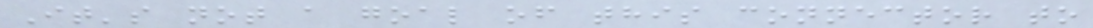It's not a goal of this connector to
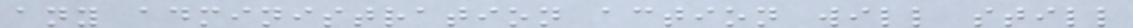any administration action will still
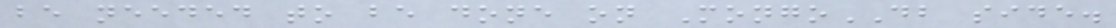be needed to be done on MongoDB side.
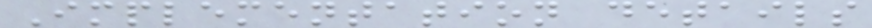Implementation details
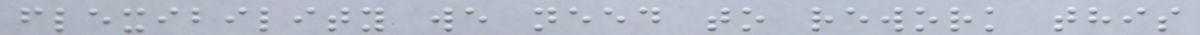flexibility we need to rework this
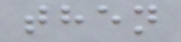then
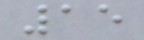15
